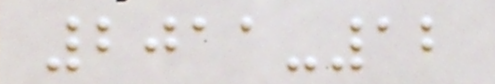2011-12
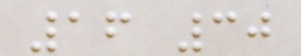16 30
